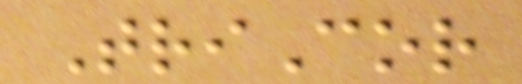TriCor
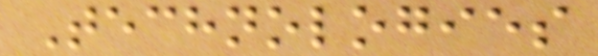Technologies
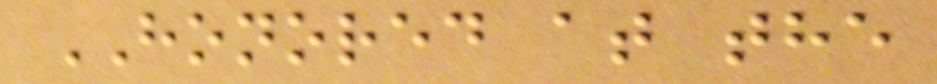HONORED at the
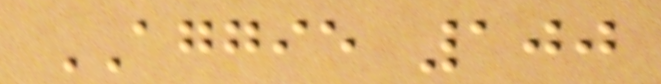AGGIE 100
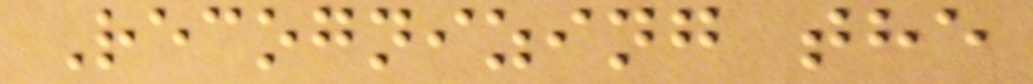Recognizing the
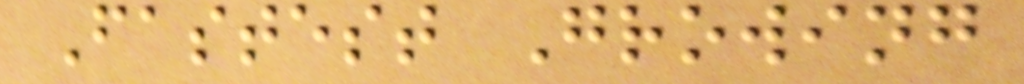Fastest Growing
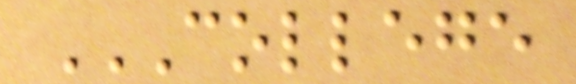COLLEGE
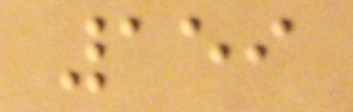159
